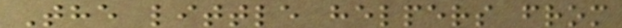The little helpers from
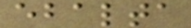ebalta
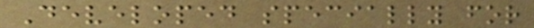Developed specially for
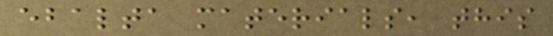ebalta materials, this
